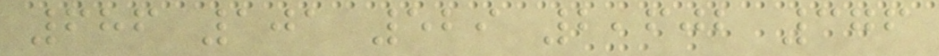686 101 529 2,602 376
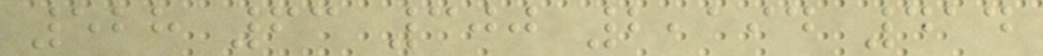528 63 300 2,194 414
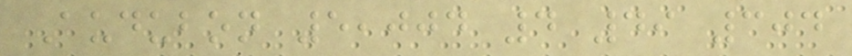Audubon 5,004 4 49 304
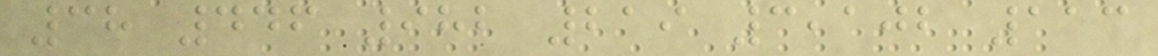38 446 982 219 3,102 113
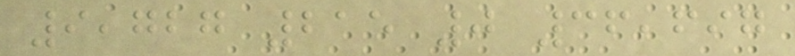9,727 215 0 36,697
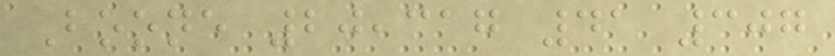Boone 20,317 41 307
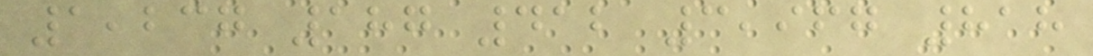1,237 187 412 3,967 818
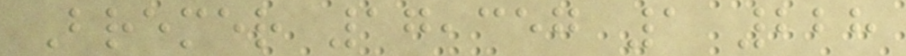Bremer 17,357 1 228
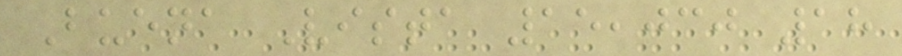Buena Vista 15,030 18
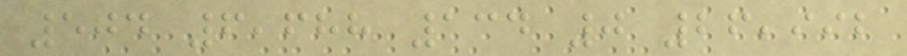504 6,688 134 0 26,992
